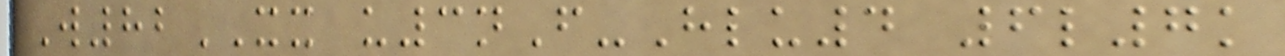W82XX u3nF-Hlu4 6l7k
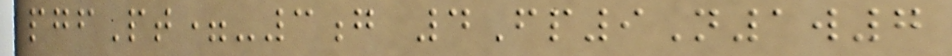pgfPt=-3g 4Fp9N1w7
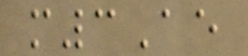m3Ae
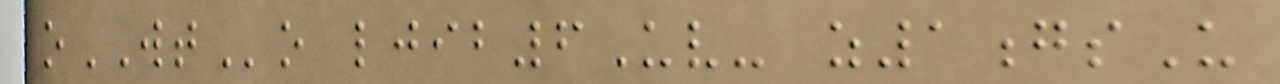oWTo ljib6Uv- z1gsU
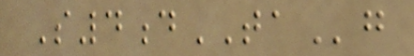S4dTAg
